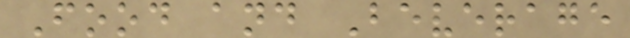Food and Beverage
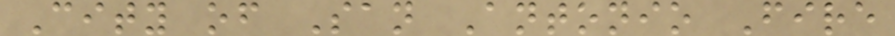City of San Antonio Fire
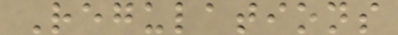Regulations
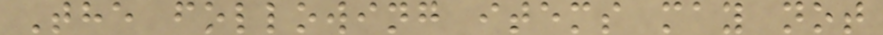The following items may not
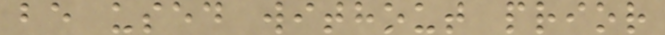be used without prior
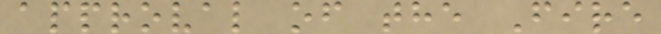approval of the Fire
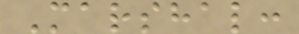Marshal:
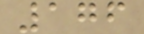176
